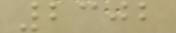2302
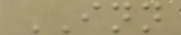INN
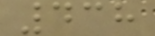438
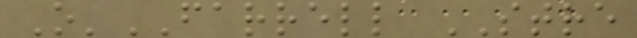O'FARRELL STRE
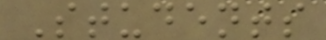Students
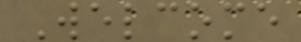Welcome
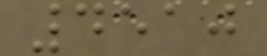4510
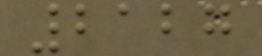2127
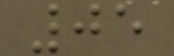05
